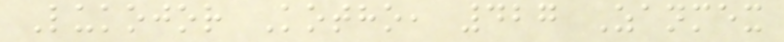Lukojor Kotho, 427 Zanmex
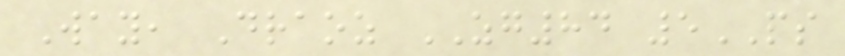Way, Draoz ZG84 5PS
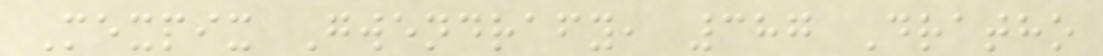Mexpix Gwendrafy, 387 Dratho
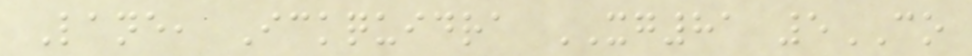Lane, Ickquidra XG81 5CO
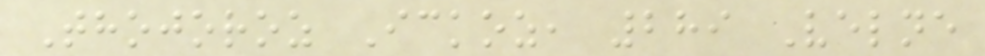Thojoroz Ickoz, 289 Velne
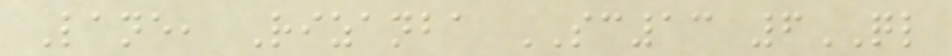Lane, Rizanba SC13 6QL
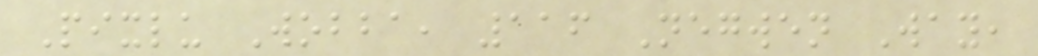Pixlu Wobba, 116 Negwen Way,
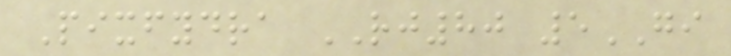Pixfydra RJ80 5GI
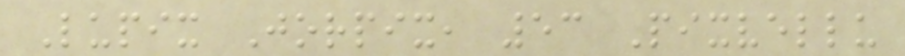Lupix Jorpix, 53 Pixvellu
